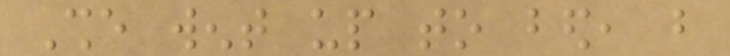She went up to bed, but
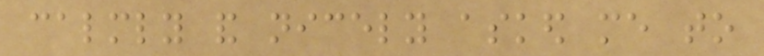calmly and nicely asked me to
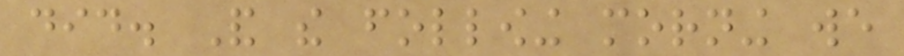did. And the following morning we
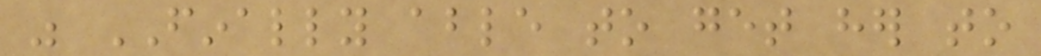was FINALLY able to get her to
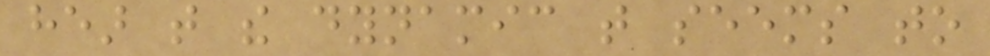hear that the dynamic that seems to
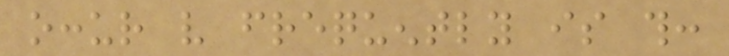occur very frequently is this:
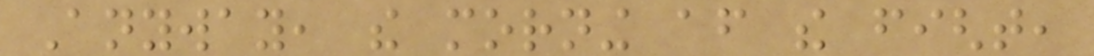Anyway, the morning after the fight,
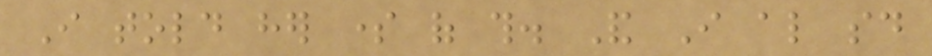I told her some of this. And I also said
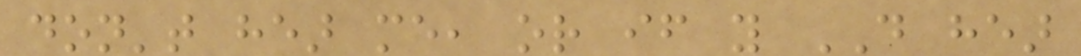don't hear me, or if you DO hear
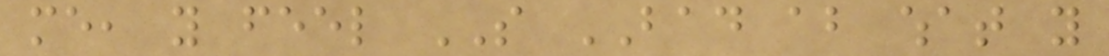me, you feel SO BAD about what you
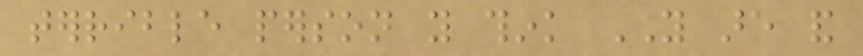terrible person you think YOU are and
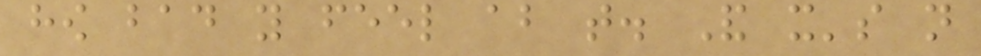how bad you feel about that. And it's not
